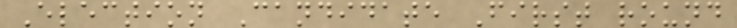Election Candidate First round
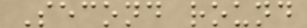Second round
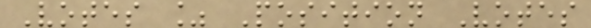Votes % Position Votes
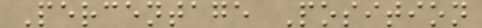Percentage Position
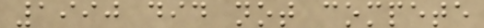1990 did not compete
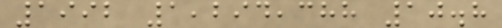1992 1,294,388 10.8
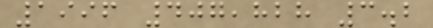1996 407,828 3.2
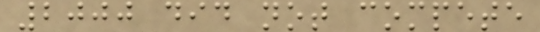2000 did not compete
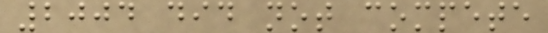2004 did not compete
